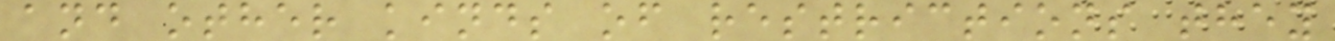and other kinds of restrictions they
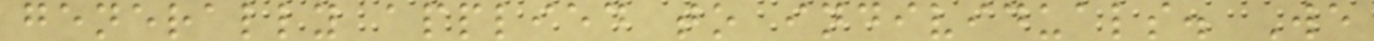generally applied to individuals. We
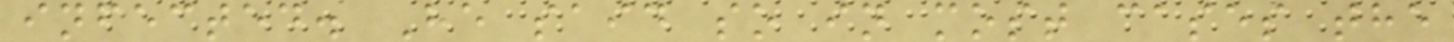infected. He said so in most cases the
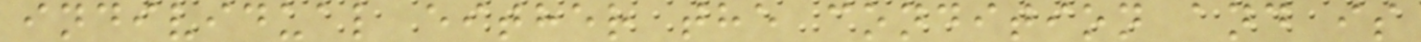individual either the condition and is
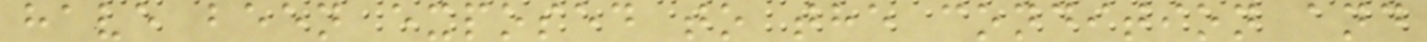have been exposed to the condition and
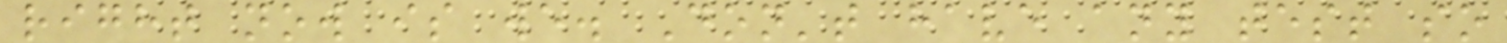right now is we. Don't have any test so
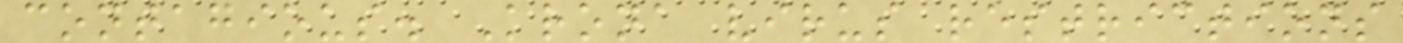contagious. Krona virus restrictions
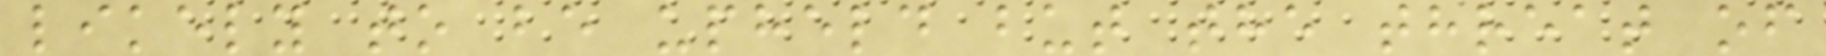likely to be upheld but the threat of
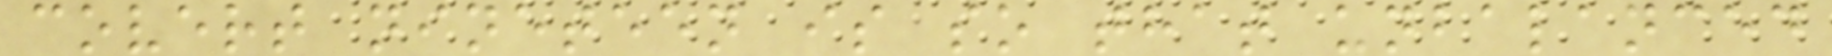covert nineteen is so that unbalanced
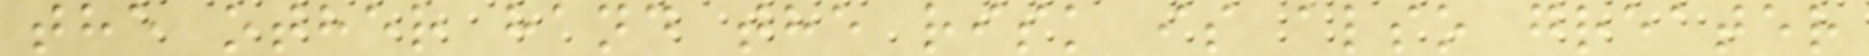the other hand the risk is also greater
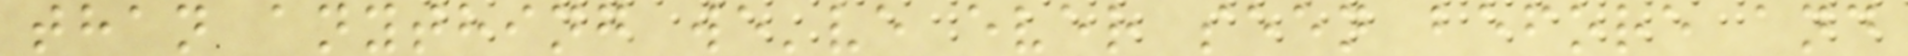than anything we've ever seen before and
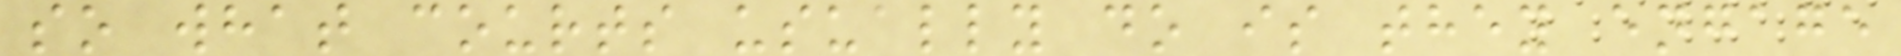so what courts usually do is they engage
